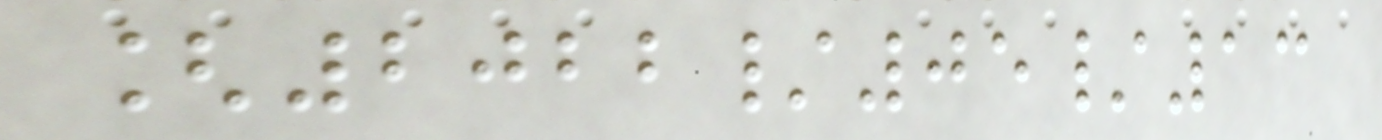[2022/05/13
